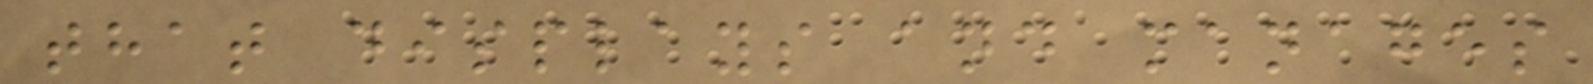that displays and manages
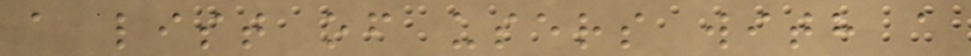a list of users with a
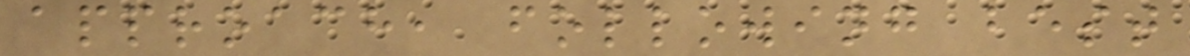approach, following best
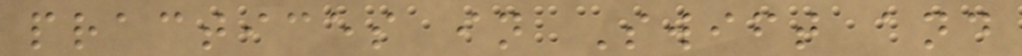practices in Swift and
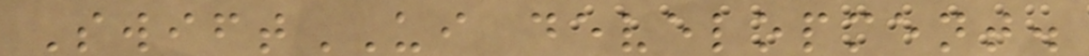SwiftUI development.
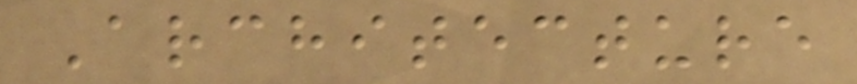Architecture
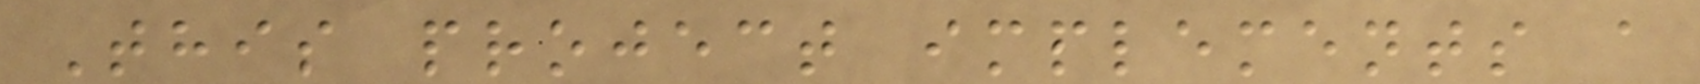This project implements a
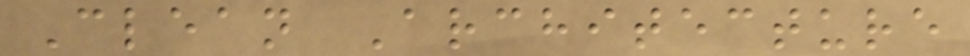Clean Architecture
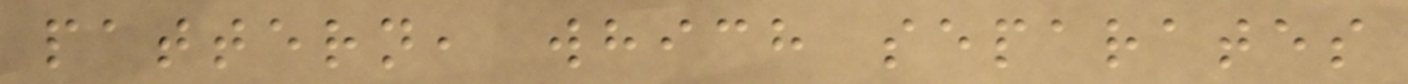pattern, which separates
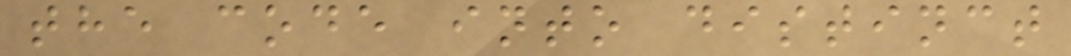the code into distinct
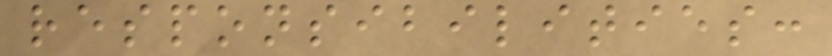responsibilities:
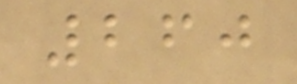260
